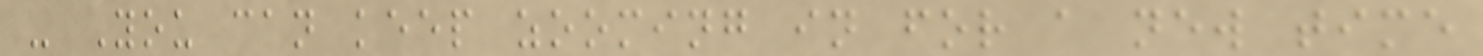- You can keep zooming in for a new time
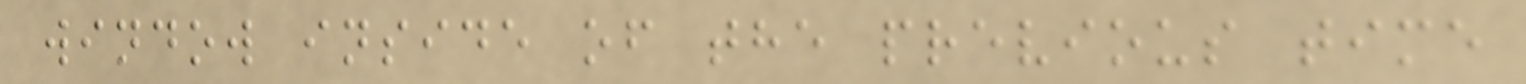window inside of the previous time
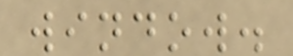window.
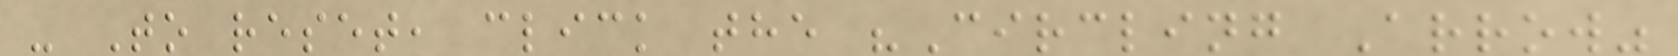- To reset, click the "Circling Arrow"
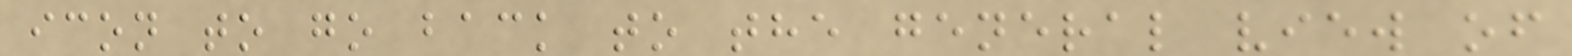icon to go back to the general view of
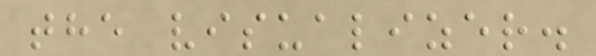the visualizer.
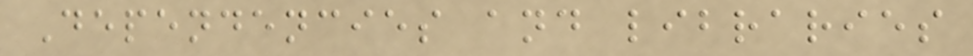Dependencies and libraries
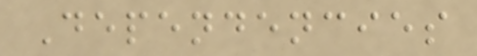Dependencies
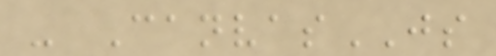- CanvasJS
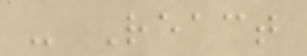- React
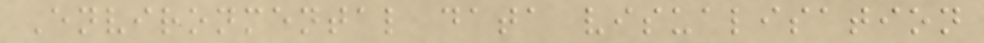Environmental data visualisation
